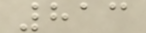813
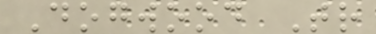Dogwood Tr
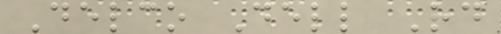Delco Dell Rd
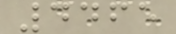4465
